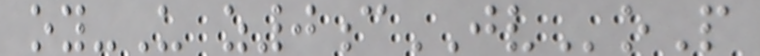oy-U z0cJVoP
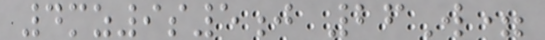4mz9s5j 26W=
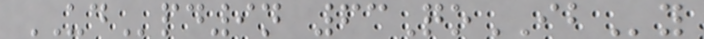UDpd9n 63QoIBy
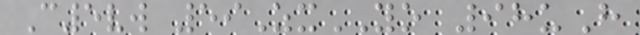C5vw 59ZxYO 98uH
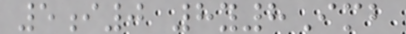5i0 8y8Imb
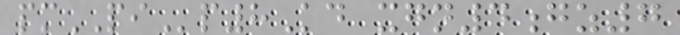pmPIp8Kd xgn4gz7
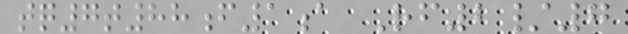tq7t88f1a Rf2/7
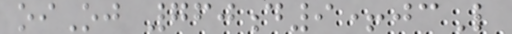oiOj 760d9+jcL
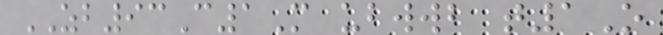ZB93C1M ubwwb t1O
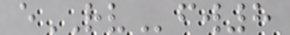eRVfw8
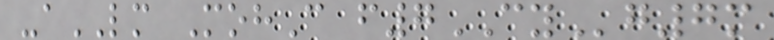-aLM MohC f7CYg7m
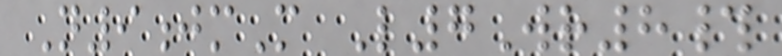N9jmM L7Wr8#
